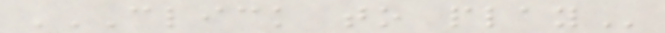CLICK TO PLAY
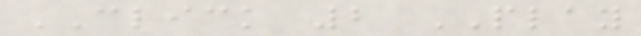CLICK 2 PLAY
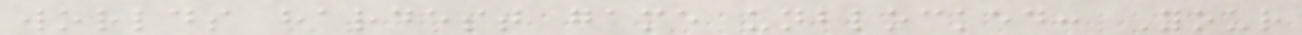worlds hardest game unblocked: Your
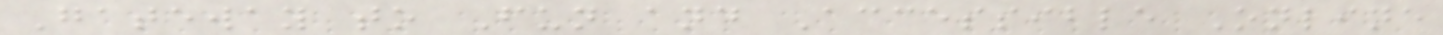Gateway to Fun and Accessible Online
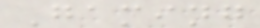Gaming
